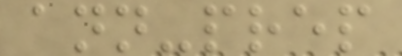ann-prep
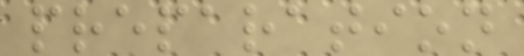preparation
